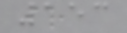153
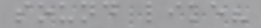sound like?
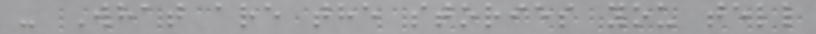- What are the stories you tell
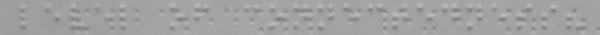level of connectedness?
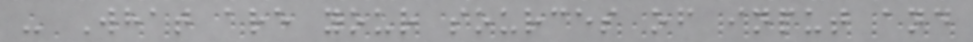- What are your sources of input and
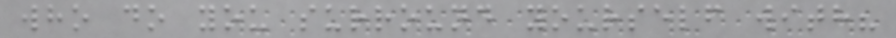who do you surround yourself with?
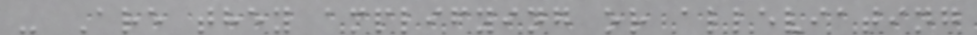- Are they amplifying or alleviating
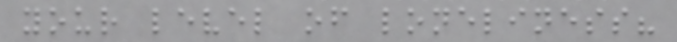your level of loneliness?
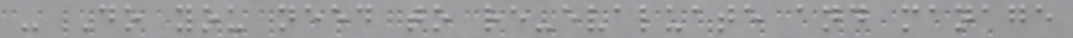- Do you need to re-evaluate and manage
